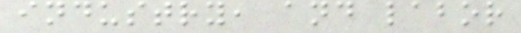industry, and labor
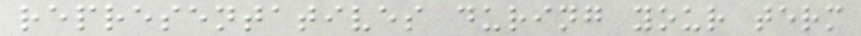representatives during your term
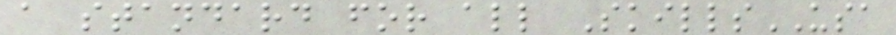a standard for all SkillsUSA
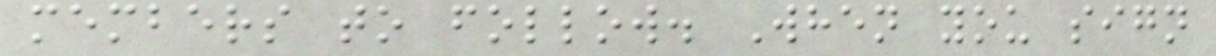members to follow. When you sign
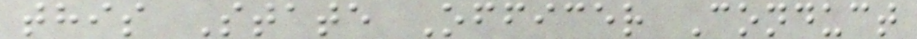this State Officer Conduct
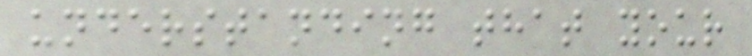understanding that your
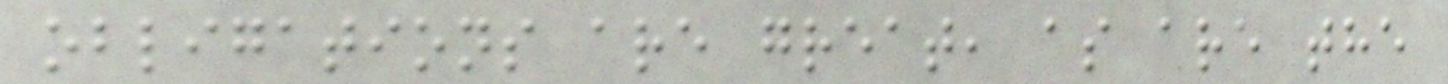obligations are great, as are the
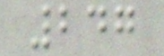247
